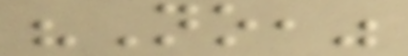"No,"
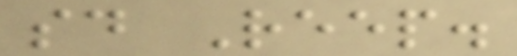said Reep.
